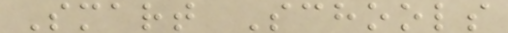Smart Schools
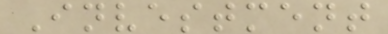Investment
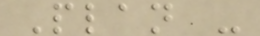Plan -
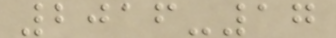2016-17
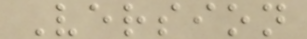Version
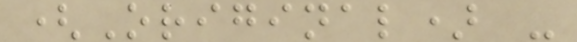(Original) -
